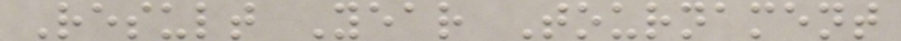Result Year Tournament
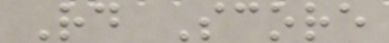Rd Score
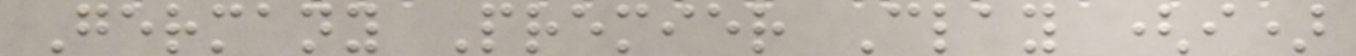Germany Premier Clay (i)
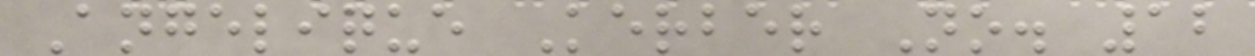Angelique Kerber No. 12
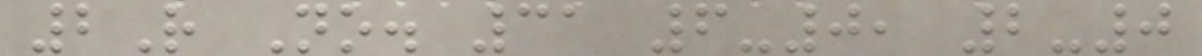2R No. 31 6-0, 2-0
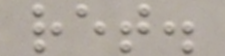ret.
